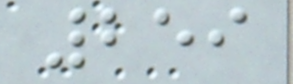259
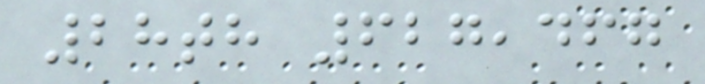28th 627,467
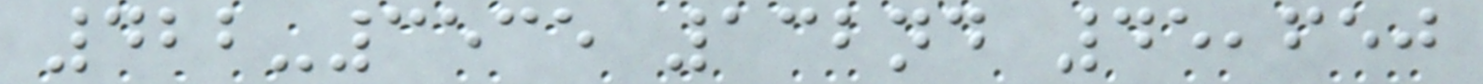422-3535 132nd 45,650
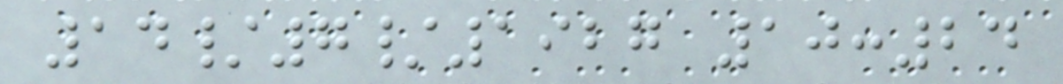14/7/1927 10:24
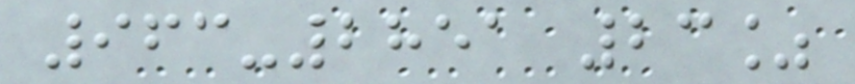963-2851 23%
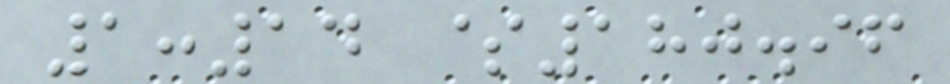1:14 $180.96
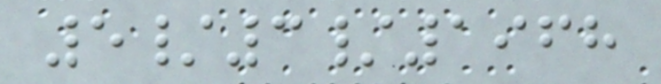5/3/1968
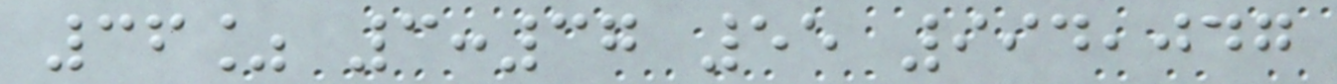36% 3:37 55 994,047
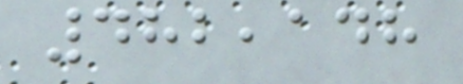482,148
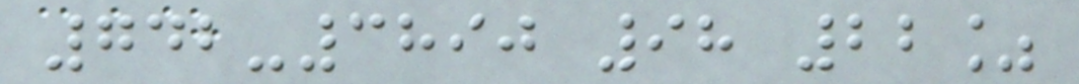742-3890 98 22%
